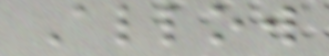Allow
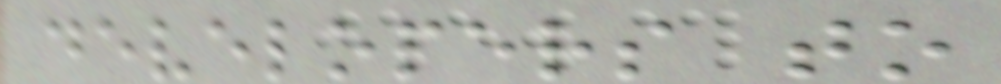developers to
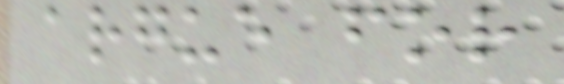argue for
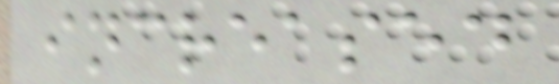increased
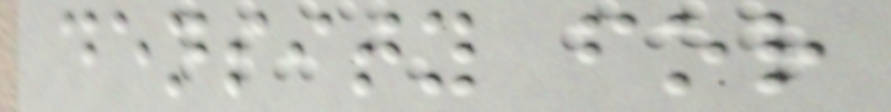density for
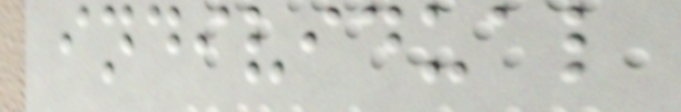individual
